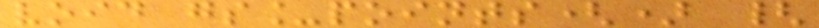void gs_points() {
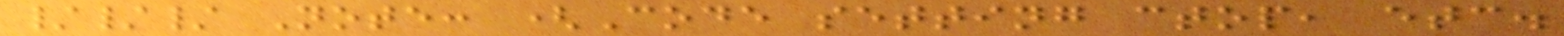/// Note: (Code setting ctop, etc.
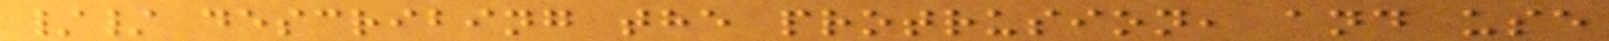// describing the protrusion, and use
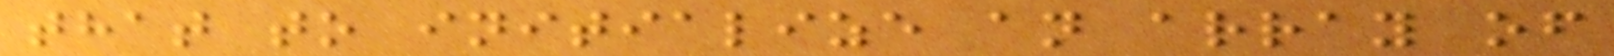that to initialize an array of
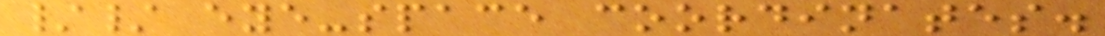// eye-space coordinates.
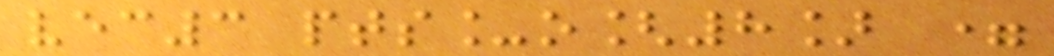vec3 pts_o[8] =
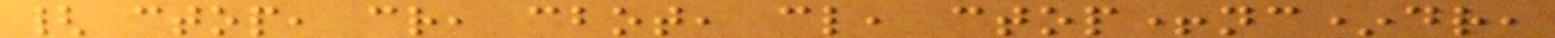{ ctop, cr, cbot, cl, ctop+nc*dr,
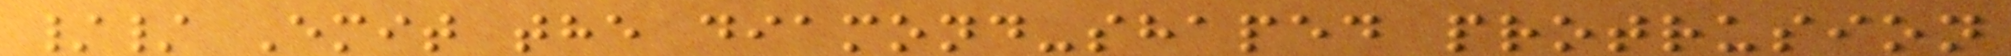// Emit the diamond-shaped protrusion
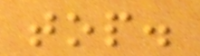top.
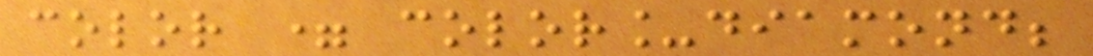color = color_diamond;
